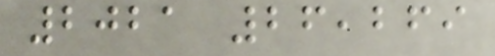2021 26,269
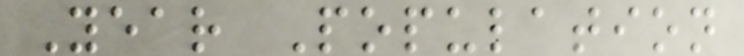Year Population
